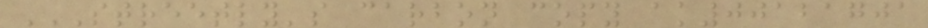STREETLY'S CARBON COPY AK00121701
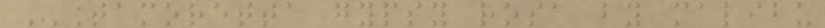TAMORETTA GYPSY ROSA BY MALIBU
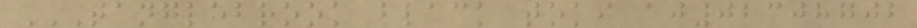TANGLEBROOK BLACK TOKI AJ02308702
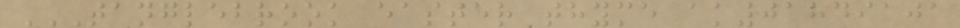TANGLEBROOK EASTER THYME AK01849101
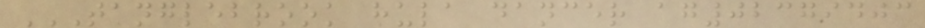TANGLEBROOK HULA DANCER AG02379403
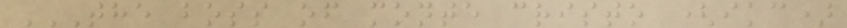THE BOSS OF MONTE CRISTO (IKC)
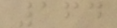164
